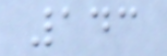143
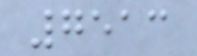7513
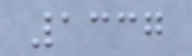1337
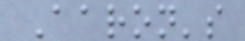Aaron's
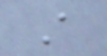A
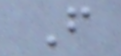F
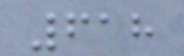618
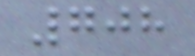708
